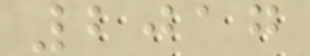2017
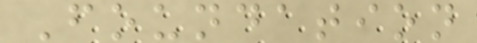Foundation
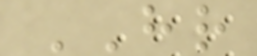HR
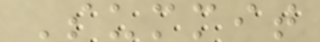Summit
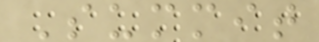Summit
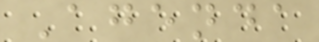Agenda
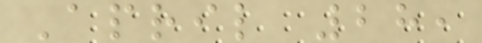April 28,
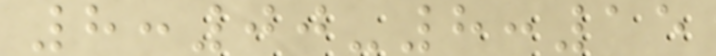8:00-8:15
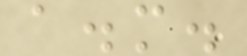a.m.
